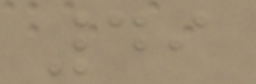49
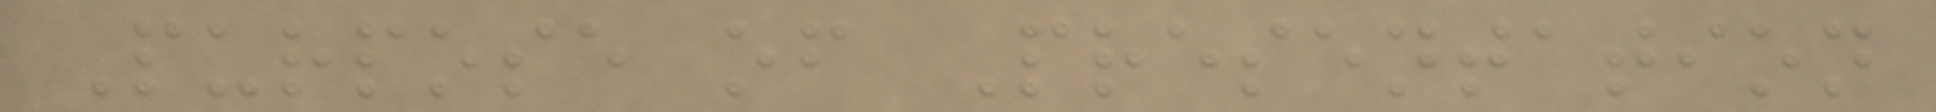Purpose of Presentation
